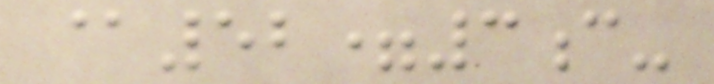@52=3c-
